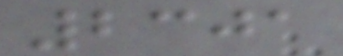2301
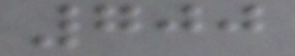700
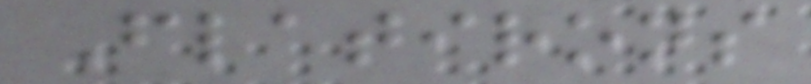Flatirons
